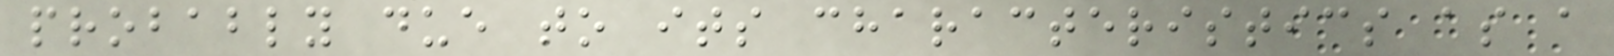probably due to its characteristics as a
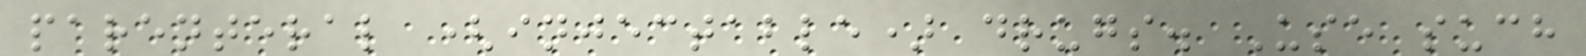parenteral (injectable) drugs. Use such
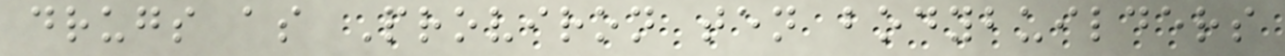drugs as Proviron ten bodybuilders
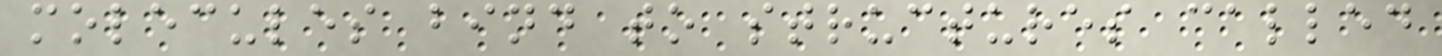molecules bind to structures called
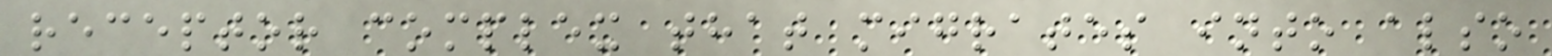receptor complex that migrates into also
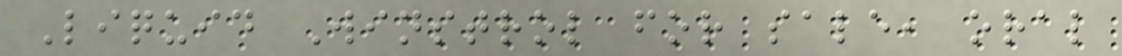Liquid Winstrol for sale, oral
